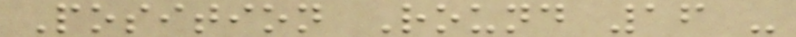Position Round 16 -
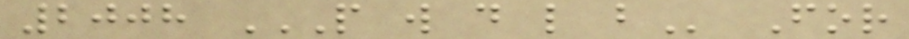2008 P W D L B For
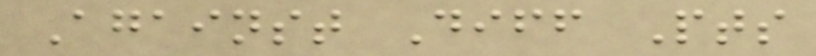Against Diff Pts
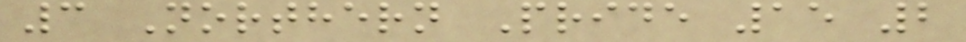3 Northern Pride 15 2
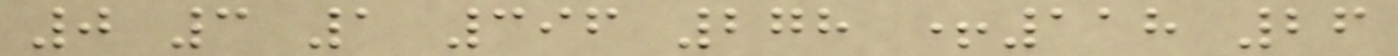0 3 1 396 278 +118 26
